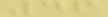46
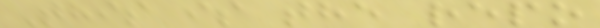This is the repo
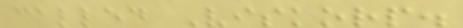called Viskorp.
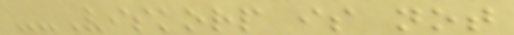--Viskorp is not
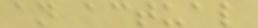an actual
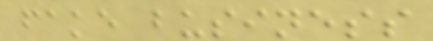fake business
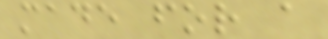made for a
